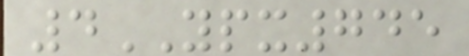4YPX745
